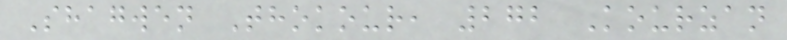Shagwen Thokour, 272 Kourzan
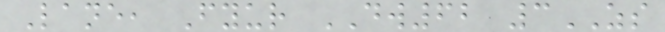Lane, Fyur DW62 3ZS
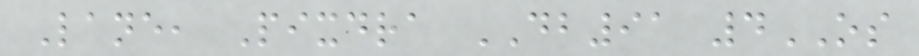Lane, Pixdra DB91 4OS
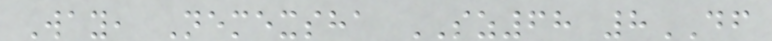Way, Nemexsha SZ68 8DF
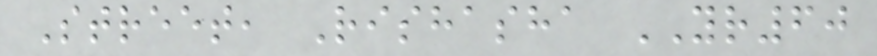Street, Rishasha YR60
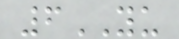6YU
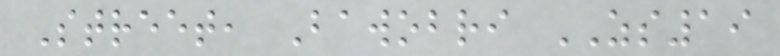Street, Bawobri ZS19
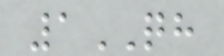1QH
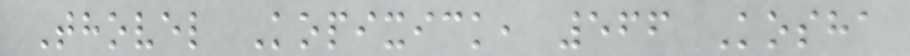Thovel Kopixick, 566 Kosha
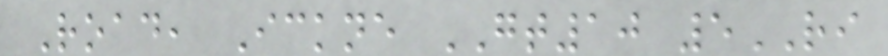Road, Ickne GT10 5RI
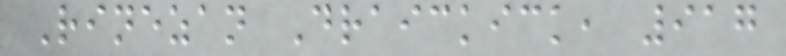Rinezan Draickick, 917
